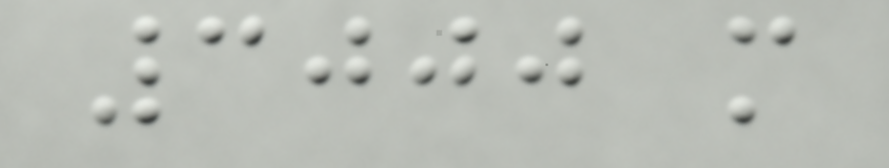3000 m
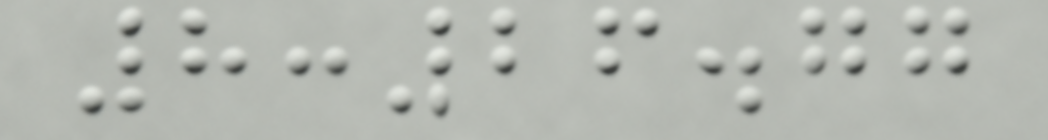8:26.77
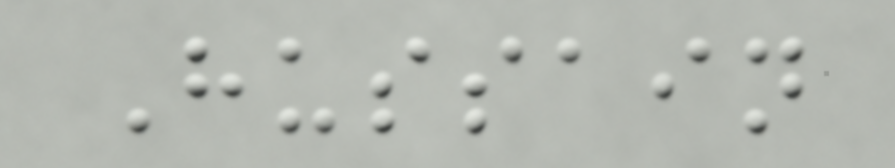Hussain
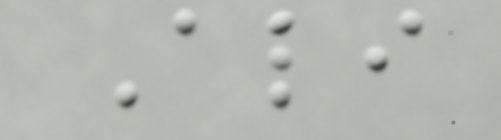Ali
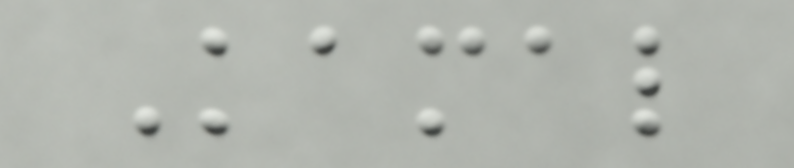Kamal
